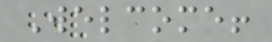Welcome!
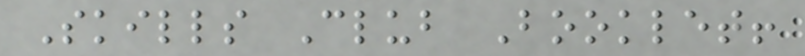Skills Club Booklet!
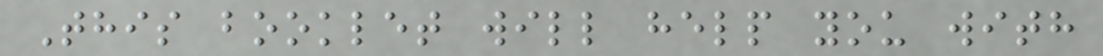This booklet will help you with
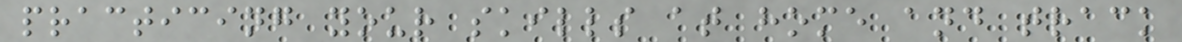practicing your skills at home and track
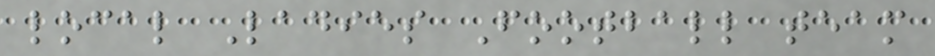local Ladies Football team
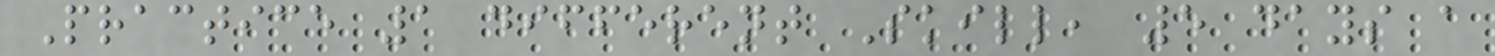Practice 1 different Skill, 5 days a
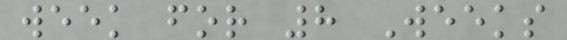week for 8 Weeks
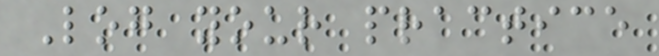Log your practice
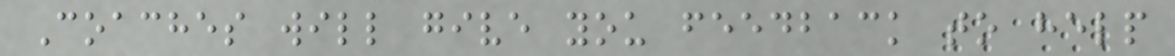Coaches will give you feedback to help
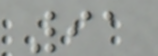91
